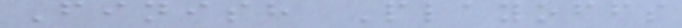Finish Playoffs
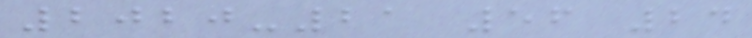2020-21 56 24
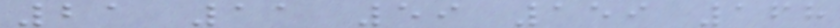21 11 59 159 168
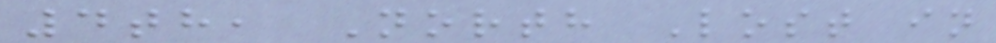4th, North Lost in
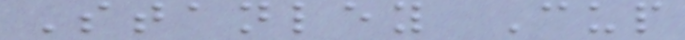Stanley Cup
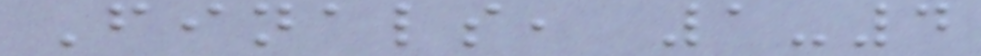Finals, 1-4
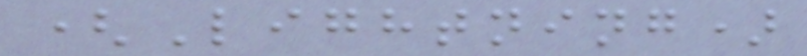(Lightning)
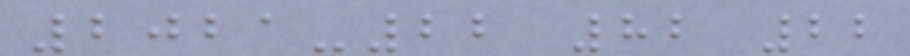2021-22 82 22
